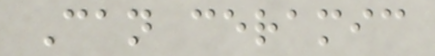Can ceramic
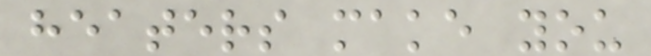heaters make you
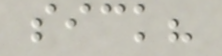sick?
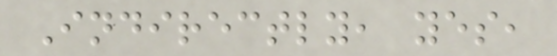Indirectly, yes,
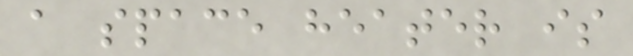a space heater is
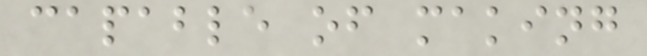capable of making
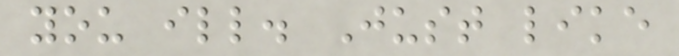you ill. Just like
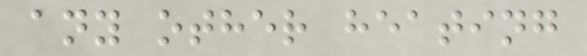any other heating
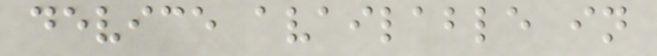device available in
